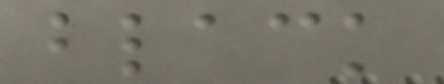black
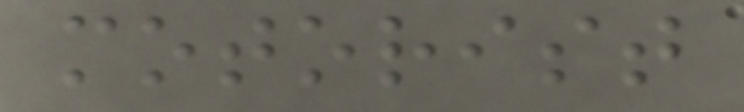motorist
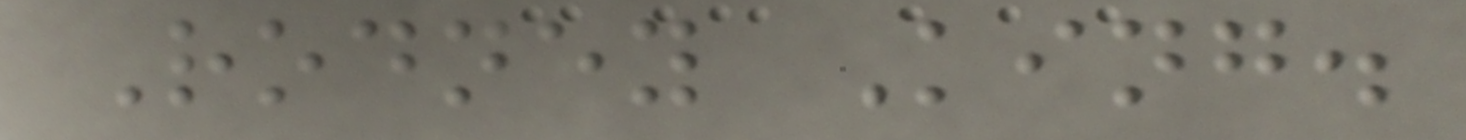Rodney King.
